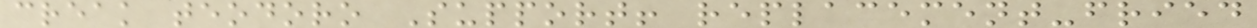creak teodoro Support! replacement-fried
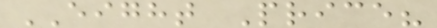EIGHT Price?
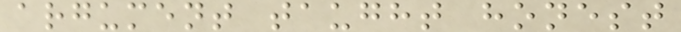argument taught honest
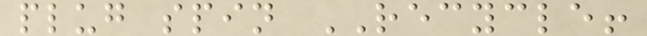plug spin RECYCLE!
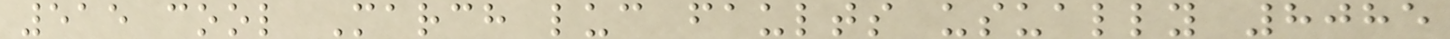515 cool March luc faults usually 8085
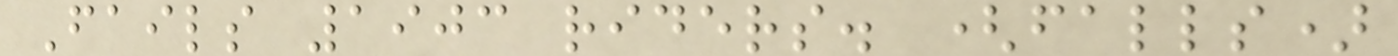Fails 1903 riders. (falls)
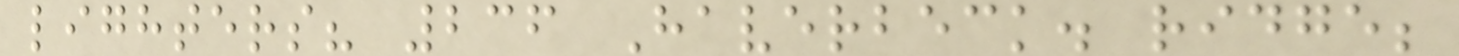lighters? 236 Haverbeck. ridge;
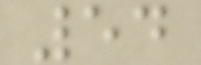54
